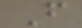F
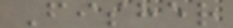Fisher
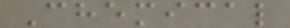Chemical
